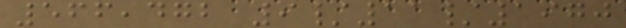566,472 9/11/1970
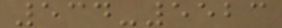534-5523
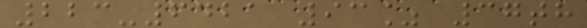223-6421 93% 37th
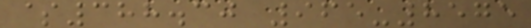$388.30 965-8575
